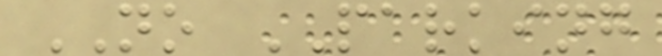NO PARKING
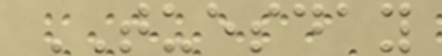TUESDAY
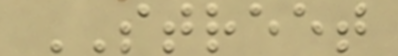STREET
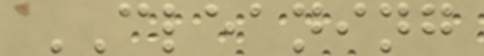CLEANING
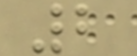2
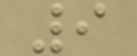9
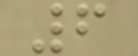6
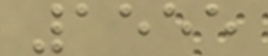1555
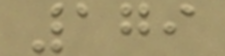179
